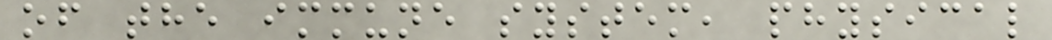of the immune system, physical
